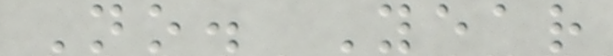No. Year
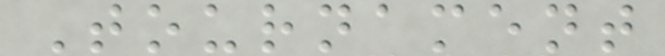Tournament
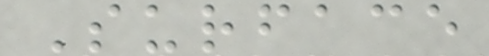Surface
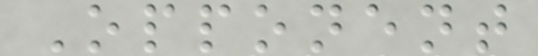Opponent
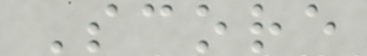Score
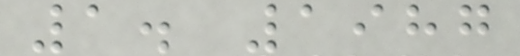1. 1987
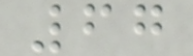67
